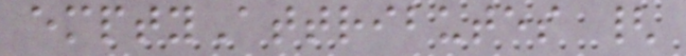emptyAttributes {
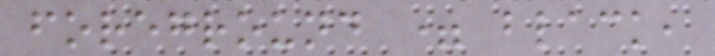foreground = black,
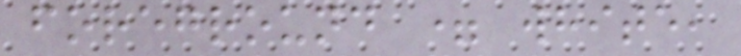foreground = white,
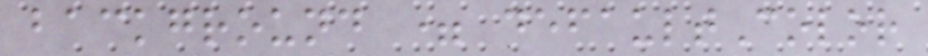background = defaultColor
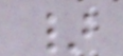}
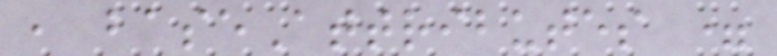, baseAttributes =
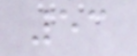53
